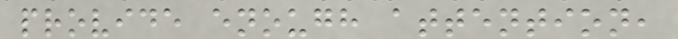provide enough attention,
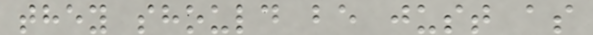they should be just as
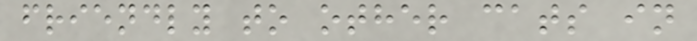friendly to other cats in
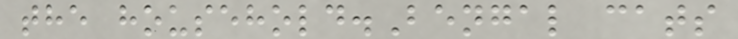the household.Bengal cats
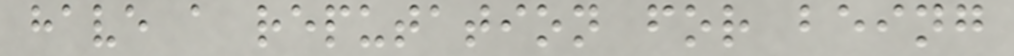have a reputation for being
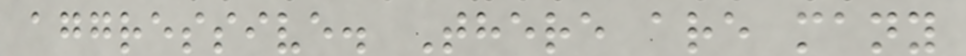aggressive. There are many
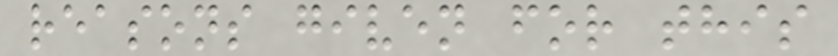reasons given for this
